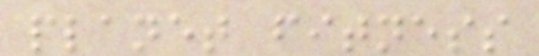planet fitness
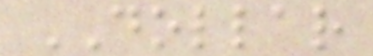DOLLAR
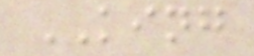KING
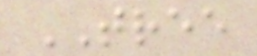TREE
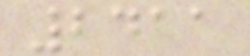2411
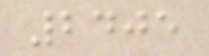2405
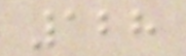128
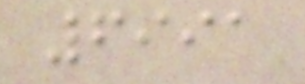6991
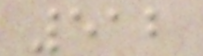512
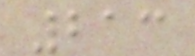213
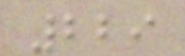229
